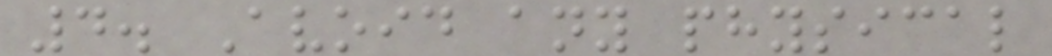4. Avoid any physical
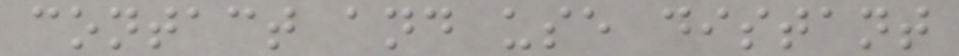contact and use distant
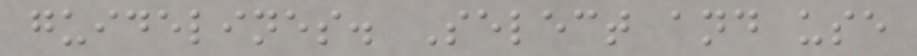guidelines. Select and use
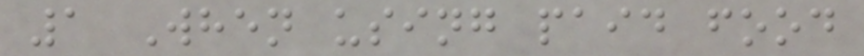1 When using paid food
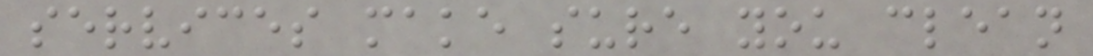services make sure you clean
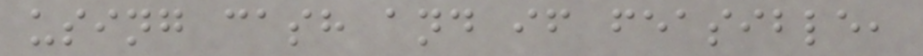using cash and if feasible,
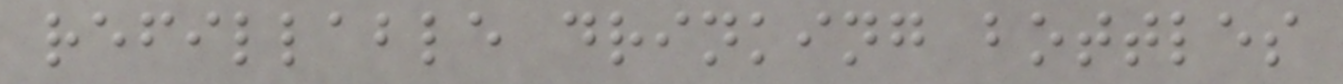refillable drinking bottles
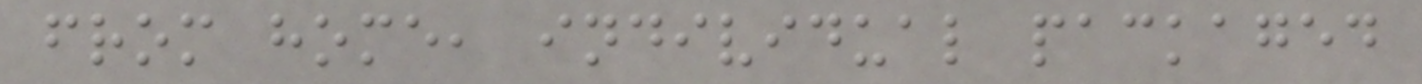from home, individual packaged
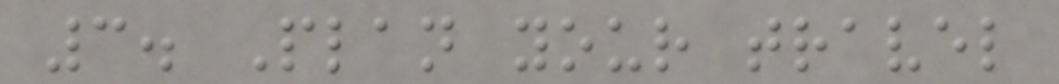3. Plan your travel
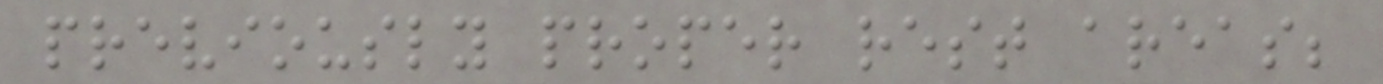previously proper rest areas;
